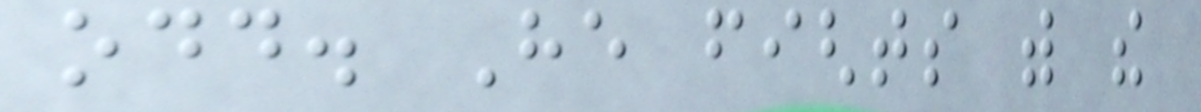odd. He fights with the
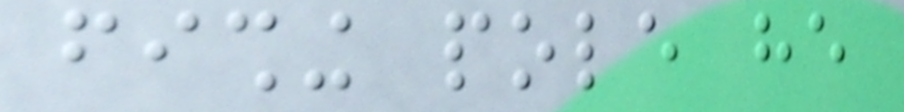fishing pole he
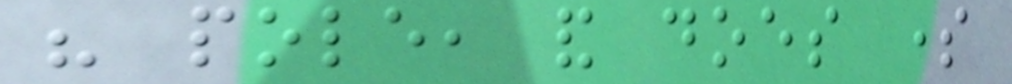his pole, and does some
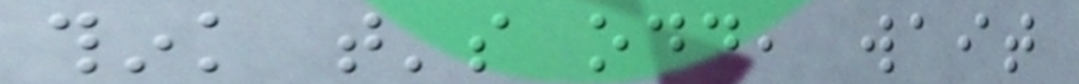think that's odd, wait
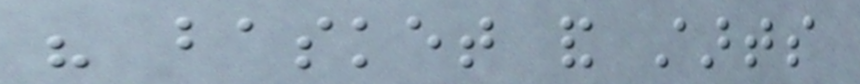his basket and starts
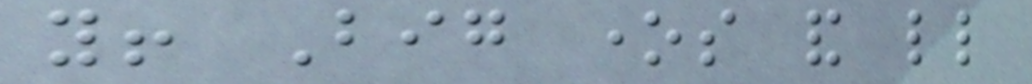you! Big ones and little
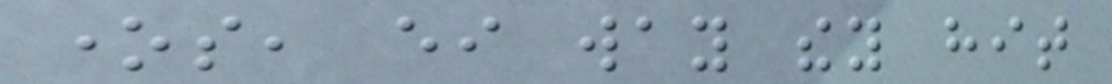ones, either way they hit
